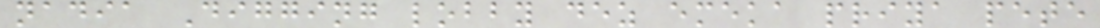nadia Digging lobby dez emeka priya pete
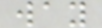way
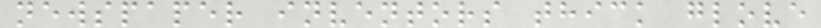newspaper inventors thick glove
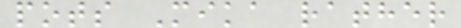pots Mika rather
